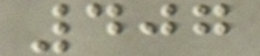407
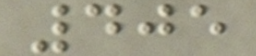405
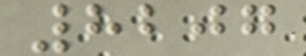8207
